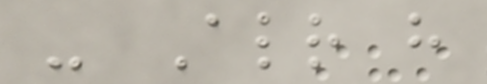- Already have
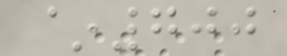~700
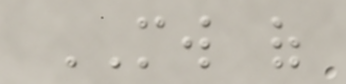MW of
